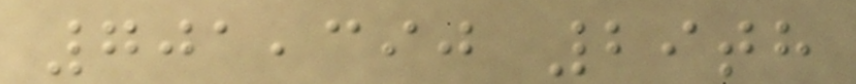701,390 29th
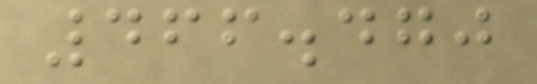466.470
